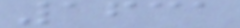1631
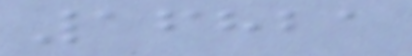16821
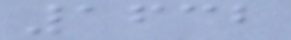1632
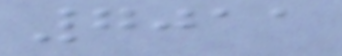7011
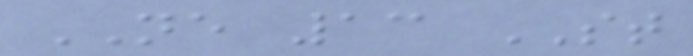NE 13 ST
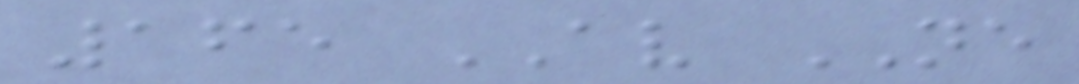165 AV NE
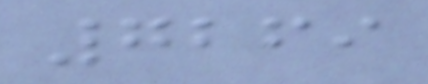7269
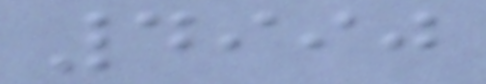4990
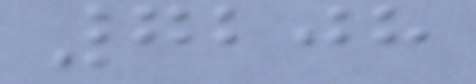7208
